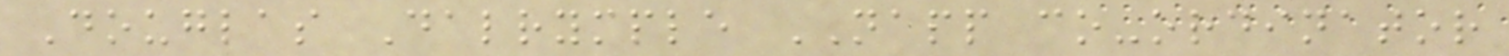Douglas Dalrymple NAPP co-ordinator
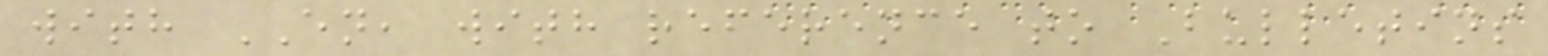with EN, with reference to Bulletins
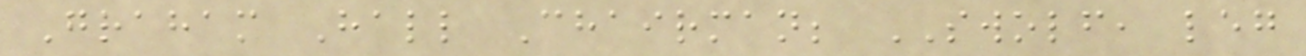Graham Hall Chairman; SWOLF, leg
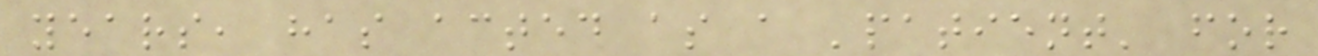years, has acted as a 'patient' for
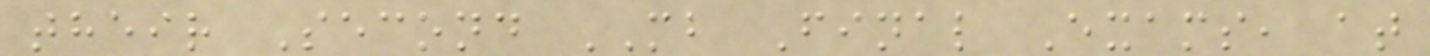their Second MB Final Exams, at
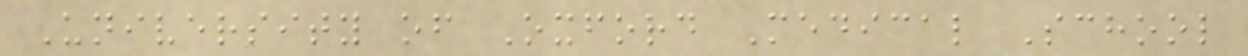University of Oxford Medical School
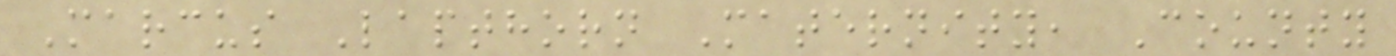Marcus Lapthorn Maternity, County
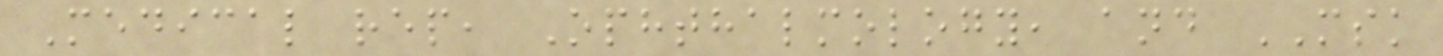Medical rep, Ophthalmology, and MSK
